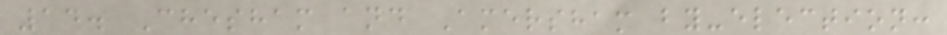14. Chesham and Amersham by-election:
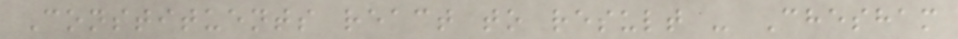Constituents react to result - Chesham
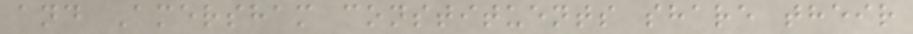and Amersham constituents share their
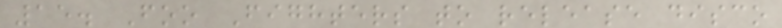15. Foo Fighters to release disco
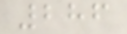286
